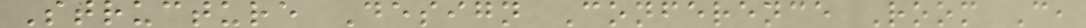Structure Design Conference Room C,
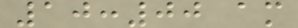10:00 am
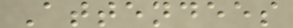Attendees
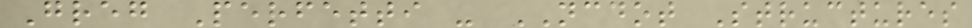Greg Perfetti - NCDOT Structures
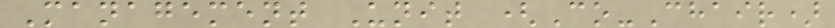Management Unit (Co-Chair)
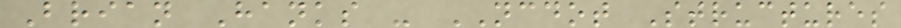Brian Hanks - NCDOT Structures
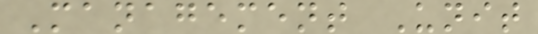Management Unit
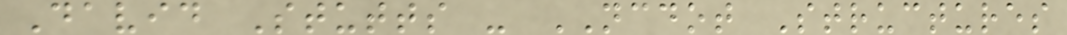David Stutts - NCDOT Structures
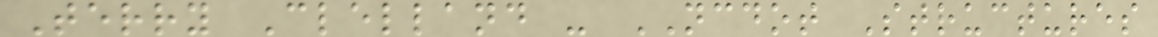Terry Clelland - NCDOT Structures
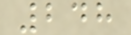248
